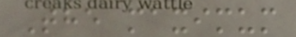The maximum
